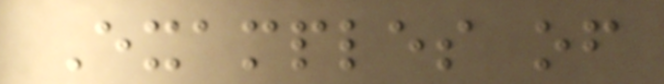Examples of
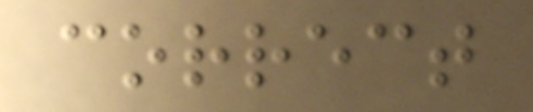correct
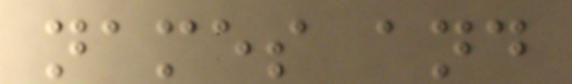names and
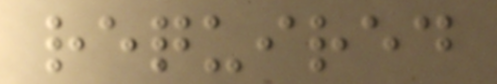required
